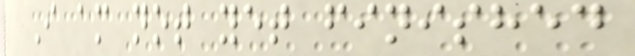I am not yet finished
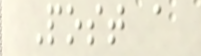Post a
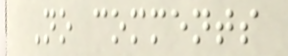No comments
